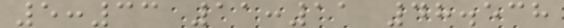5:33 11:11 48.538
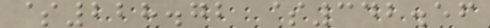$228.72 $342.56
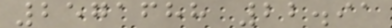2571688 22.91
